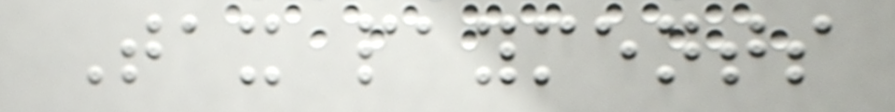Tax payments
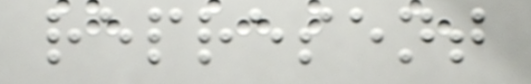represent
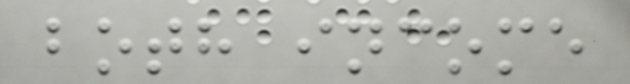both income
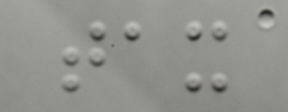tax
